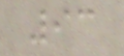93
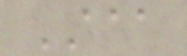AAA
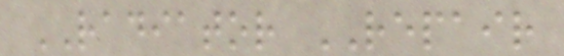RADIATOR REPAIR
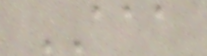AAA
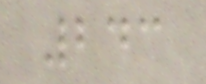243
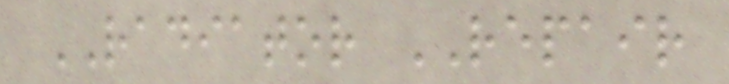RADIATOR REPAIR
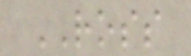ROSS
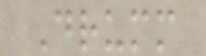Drumm
